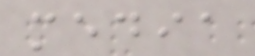media
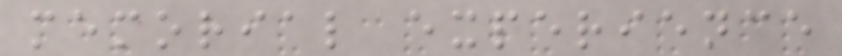memorial experience
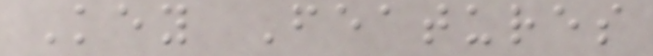Key Features
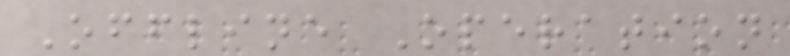Offline Operation
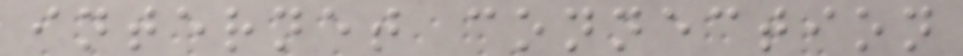internet connection
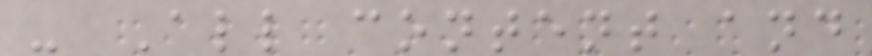- All content and
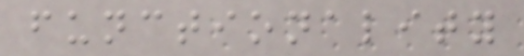functionality
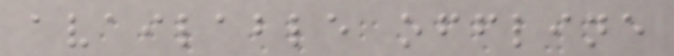available offline
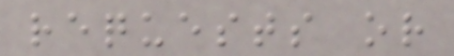requests or
